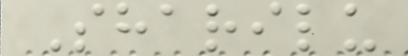Sharilu
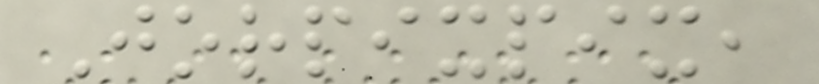Jorpixpix,
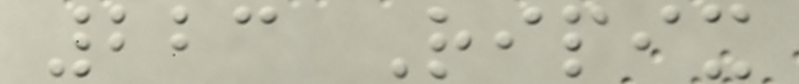223 Ripix
